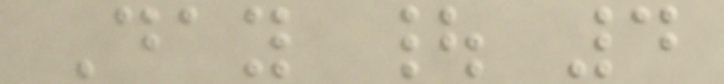Day | 4
